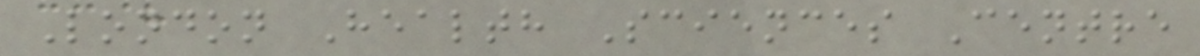London Health Sciences Centre
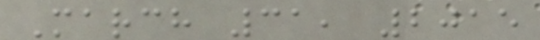March 31, 2015
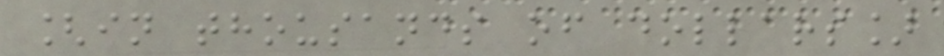[in thousands of dollars]
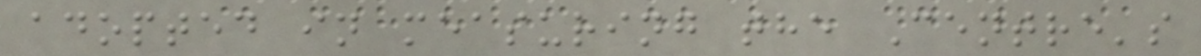adopted in measuring the Centre's
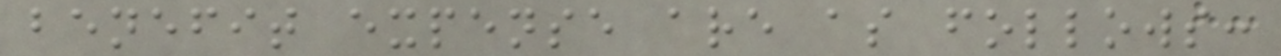benefit expense are as follows:
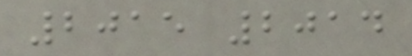2015 2014
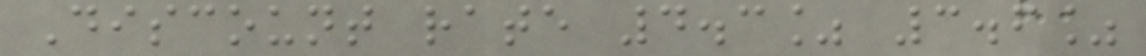Discount rate 4.3% 3.6%
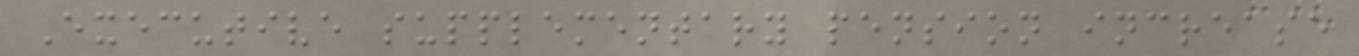Executive supplementary pension increase
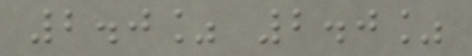2.0% 2.0%
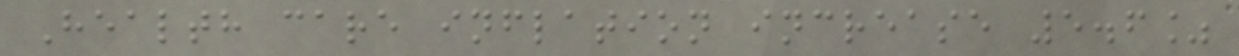Health care inflation increase 5.6%
